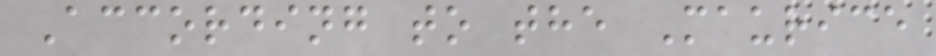According to the Maurice
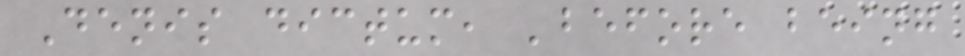Denis dictum, 'before being
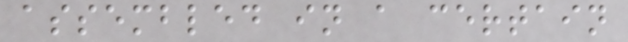assembled in a certain
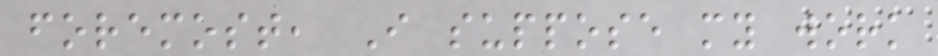foremost, I suppose my work
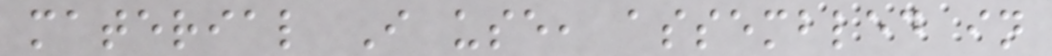material I use, assembled in
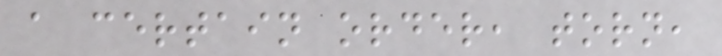a certain order, torn,
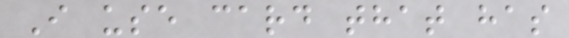I use card that has
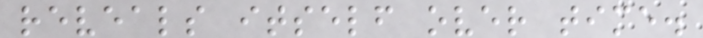reveals itself over time.
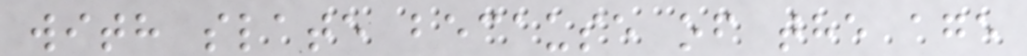with slate because of the age
